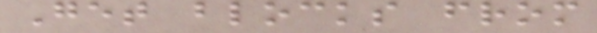Get blocks from
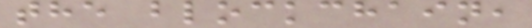the blockchain,
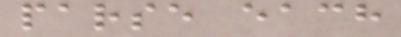parse each
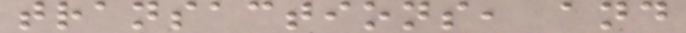transactions, and
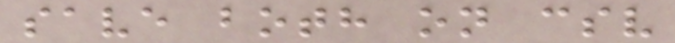save both on csv
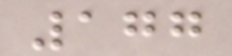177
